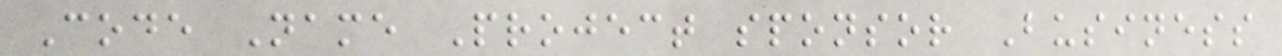Code Name Project sponsor Business
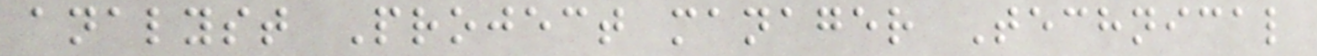analyst Project manager Technical
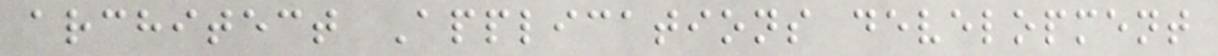architect Applications development
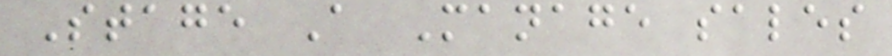Stage A Manage sales
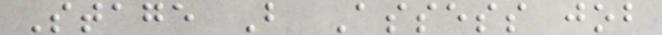Stage B Assess job
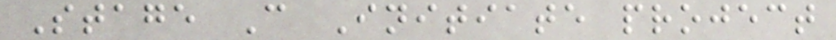Stage C Initiate project
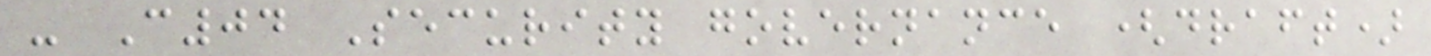- C04 Security governance (draft)
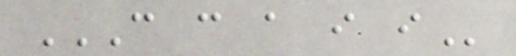C C A I I
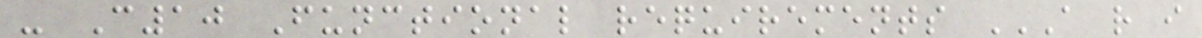- C10 Functional requirements A R I
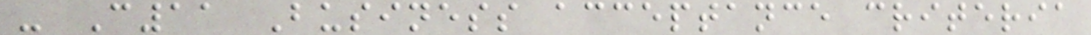- C11 Business acceptance criteria
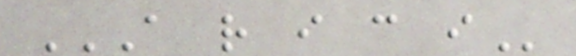A R I C I
